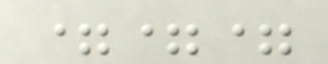===
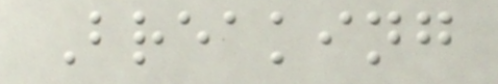Breaking
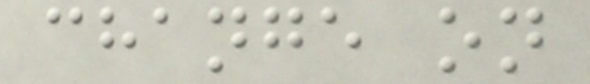change on
